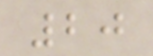20
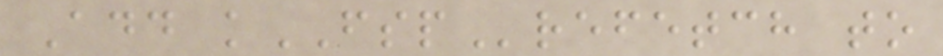Add kFSPrefetch to
